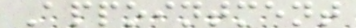Appointment
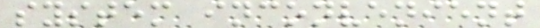system inconvenient
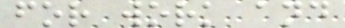for work and
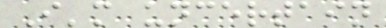I'm uncertain
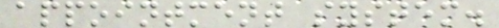appointment system.
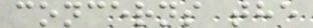concerns the
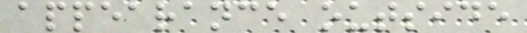appearance outside
